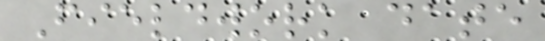Fieldwork date
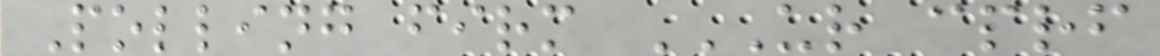Polling firm UR CPRF
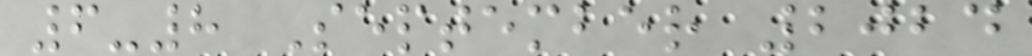6-8 September 2024
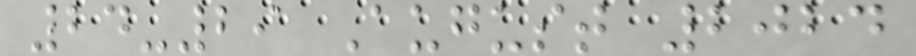24-29 August 2024
